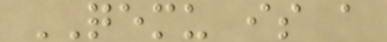QEMU is a
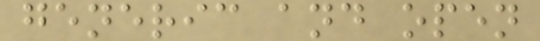generic and open
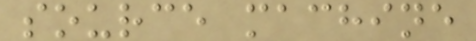source machine
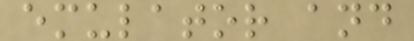emulator and
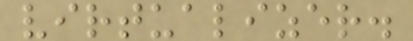virtualizer.
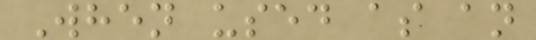When used as an
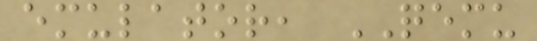emulator, QEMU
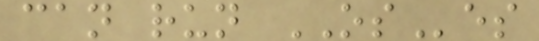can run OSes
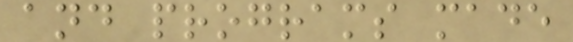and programs made
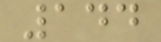144
